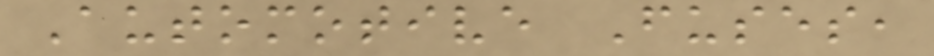Automotive Fuses,
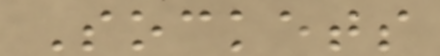Sockets
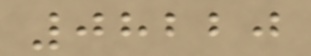08220
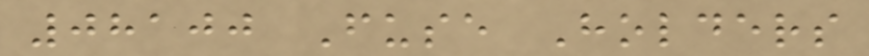08100 Fuse Holders
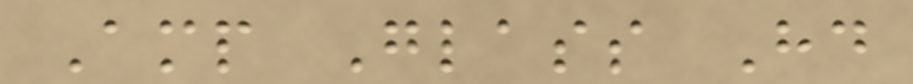Amp Glass Hd
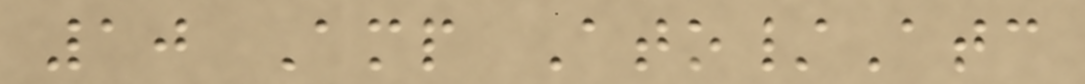10 Amp Ato/Atc
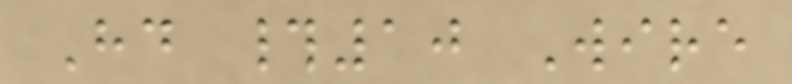Hd #10 Wire
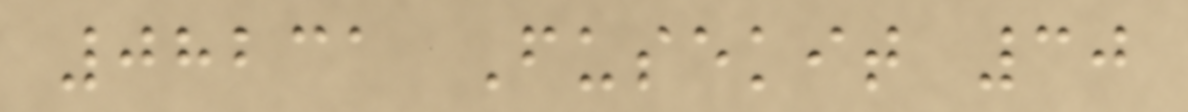08231 Fusekit 30
